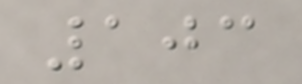103
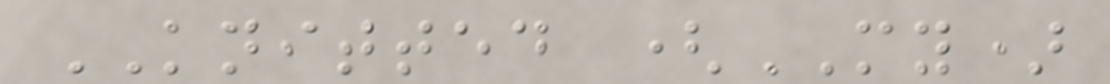KNITTED (MY)
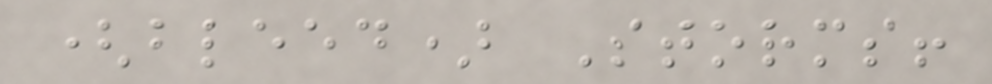(bleed) Storms!
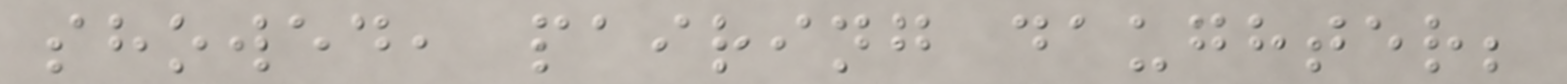showed, pairing daughter;
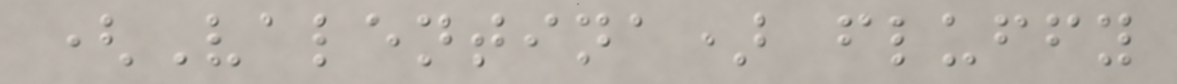(Valentina) fluffy
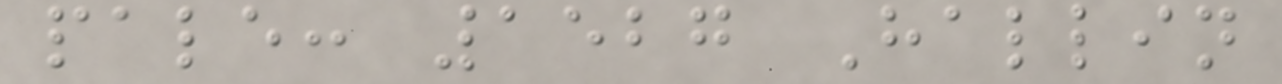pale: 1527 Hallin
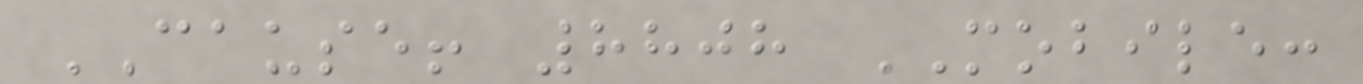CAUSE! 8808 MOBILE:
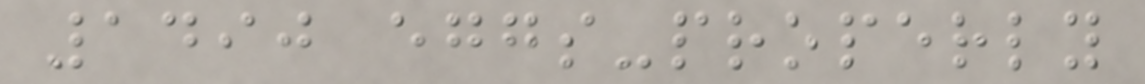1490 eggs-properly
